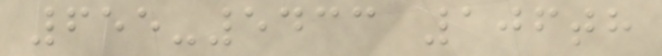655-5433 106th
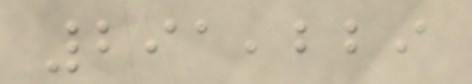291,229
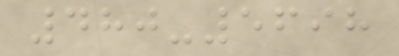480-5698
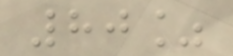80%
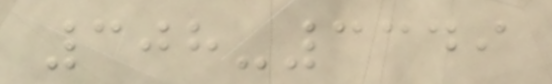308-3349
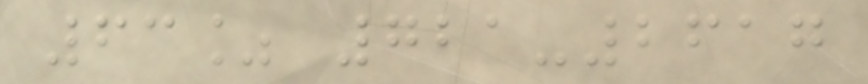63% 721-2617
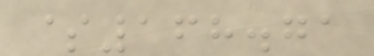$168.71
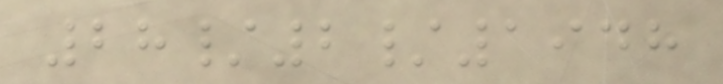28/2/1948
